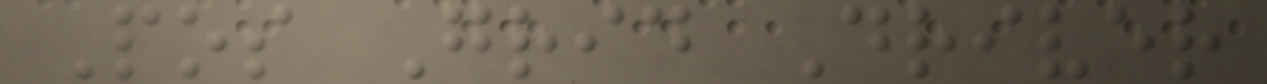Pos Grid Driver
